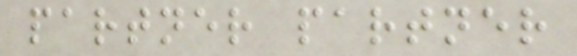partner partner
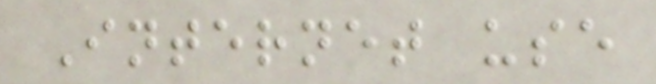Internet use
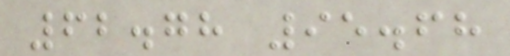62.78 95.68
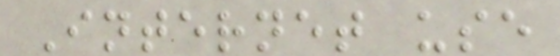Internet use
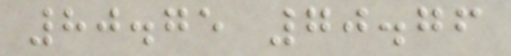80.75 70.76
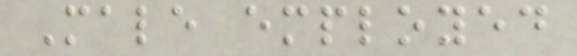Male employed
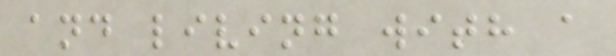and living with a
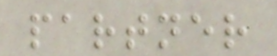partner
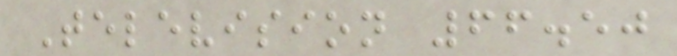Television 66.50
